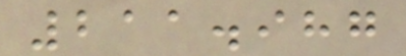211.987
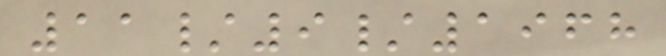11/9/1968
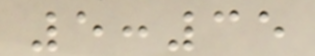5:35
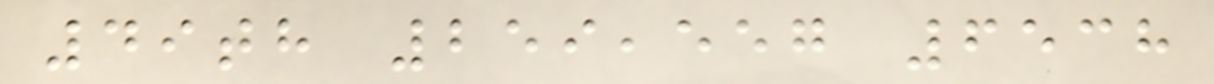49th 259,557 6538
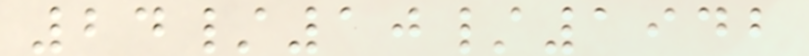24/10/1942
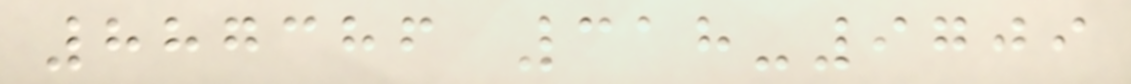887386 318-9709
